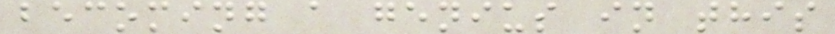becoming a genius in this
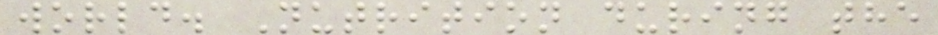world. Nutrition during the
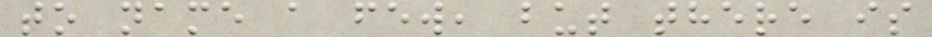to name a few, but there is
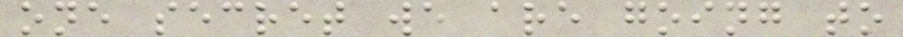one secret we are going to
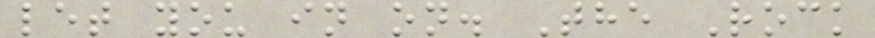let you in on. The Rock
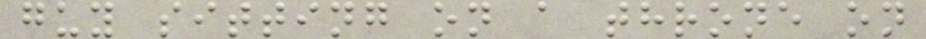guy sitting on a throne on
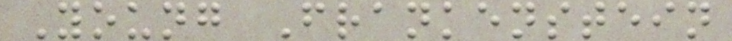Young Frankenstein
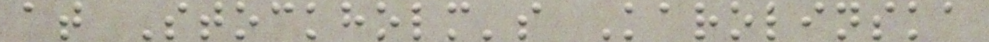at Stockholm's Karolinska
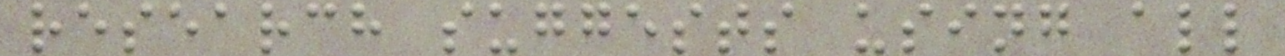research suggests using all
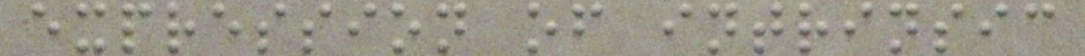expression of intrinsic
